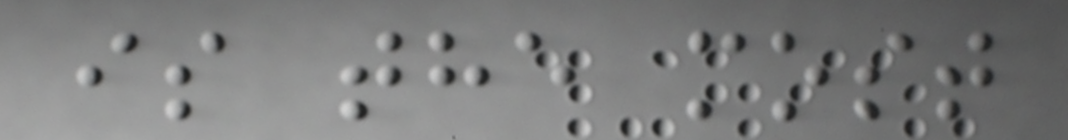is the most
